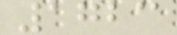1723
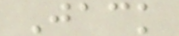Jack
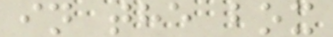in the box
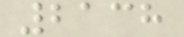2138
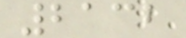2132
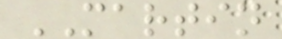MARTIN
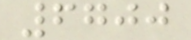6700
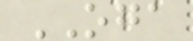OGA
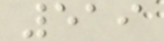519
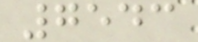7543
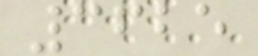3625
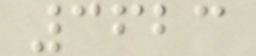3623
